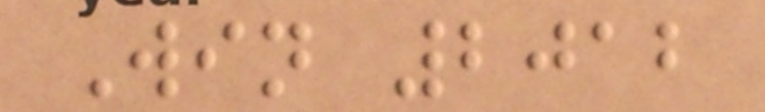Win 2012
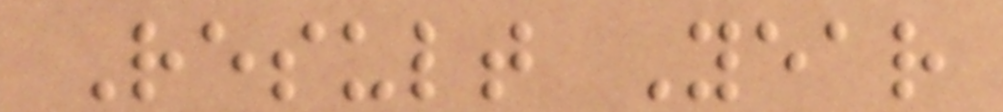Result Year
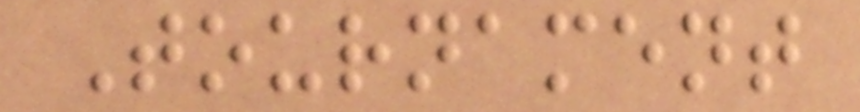Tournament
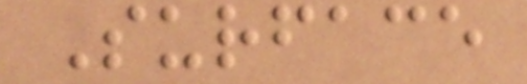Surface
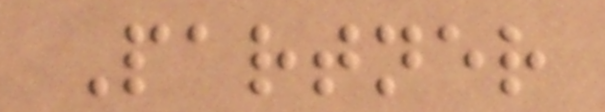Partner
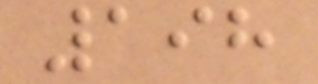198
